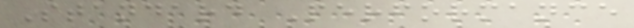Standard Performance
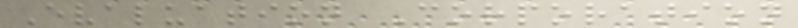Evaluation Corporation
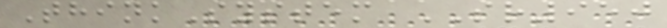ThinkSystem SR950
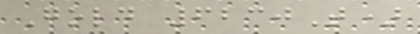Gold 6230T)
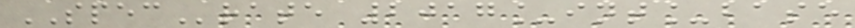SPECrate 2017_int_base
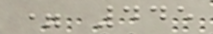= 445
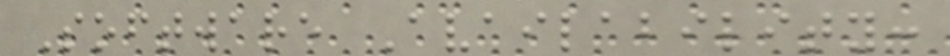Software Availability:
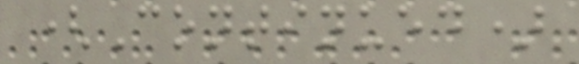(Continued)
